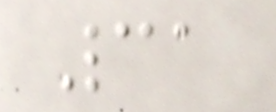31
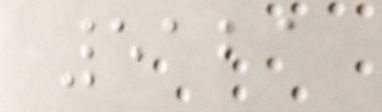5121
